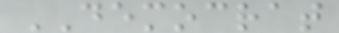DEMOCRAT
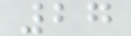27
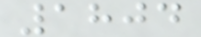1804
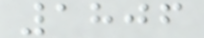1806
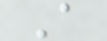A
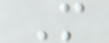M
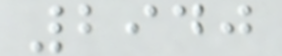2940
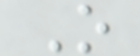O
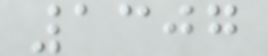1307
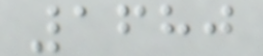1680
